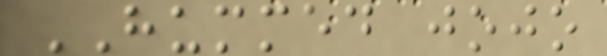HUMMED jojo
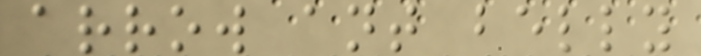arrow ant belly
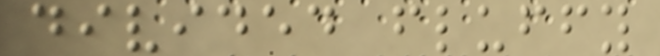divided fluffy
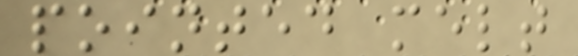pointed melt
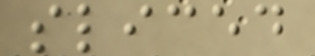sliced
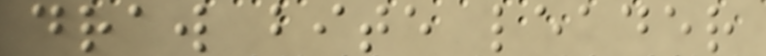draw bite leader
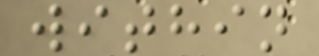within
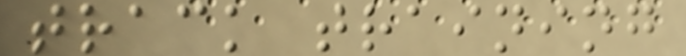track training
